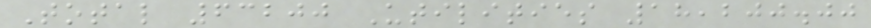Total 63200 Utilities 18,200.00
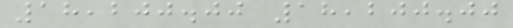18,200.00 18,200.00
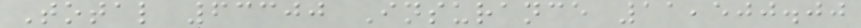Total 63300 Insurance 11,500.00
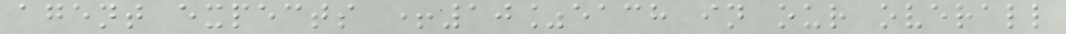agent expects +10%each in our overall
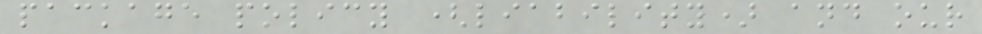package policy (liability) and our
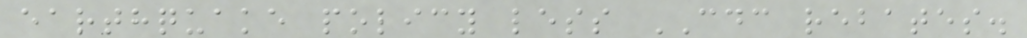earthquake policy less CDC rebates.
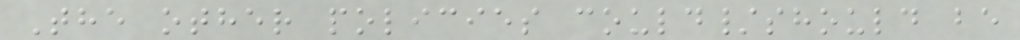The other policies could/should be
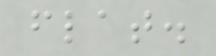flat.
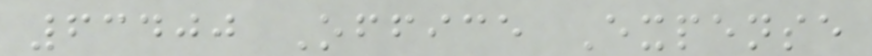63400 Office Expense
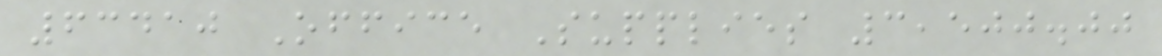63410 Office Supplies 3,500.00
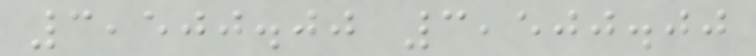3,500.00 3,500.00
